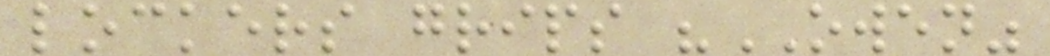lockers grips "OWEN"
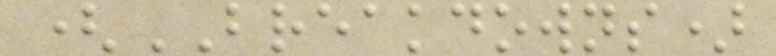(BREAKDOWNS)
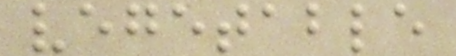vegetable
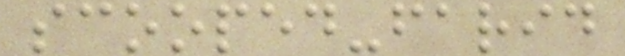scooped-farid
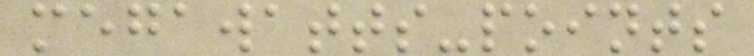megawatts-points
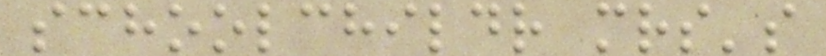schoolchildr mrs's
